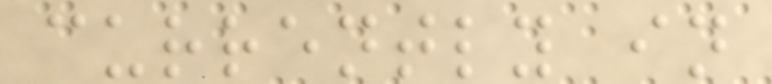currently in
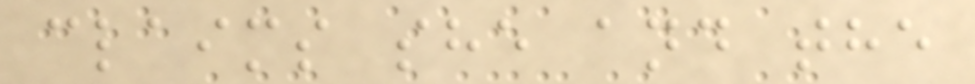claims she and the
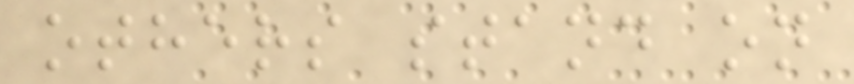others stand on
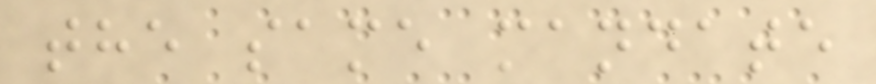the same mandate
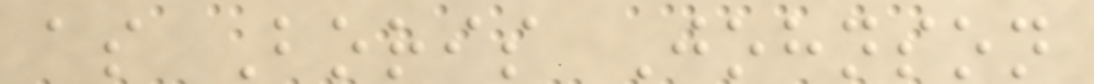as Boris Johnson
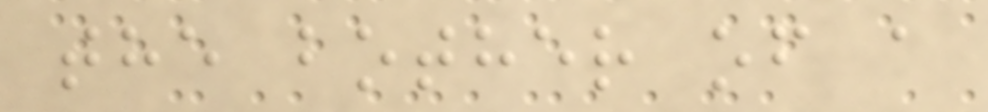the bother of a
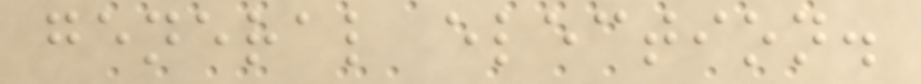general election.
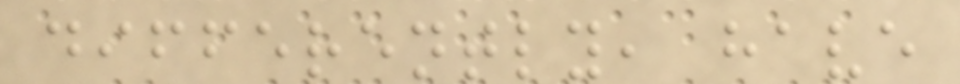differently, have
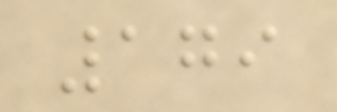179
